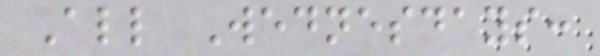All Wednesdays:
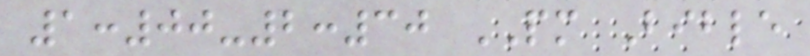1:00-2:30 PM Bible
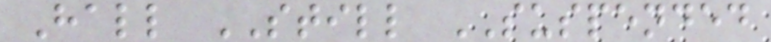Hall STILL SUSPENDED
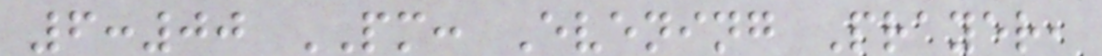6:00 PM: Evening Prayer,
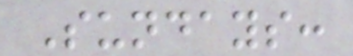Sundays:
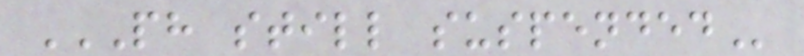PH STILL SUSPENDED
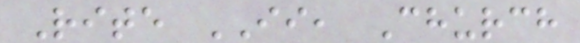Rite II, Church
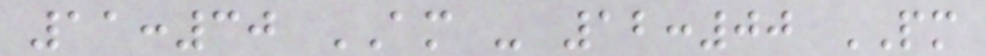11:30 AM - 12:00 PM
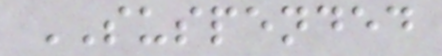SUSPENDED
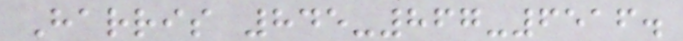Harris 845-867-6516.
